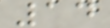14
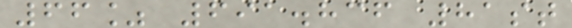66% 691.836 81st
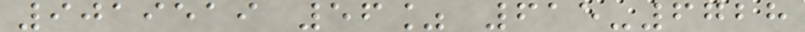9019519 56% 615-6728
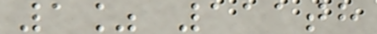1% 111th
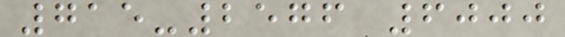715-2576 6000
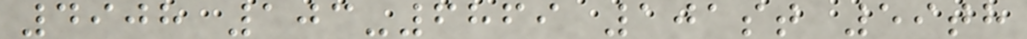4908 103-6869 101st 59th
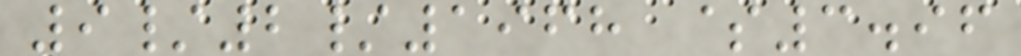9/2/1968 $3.96
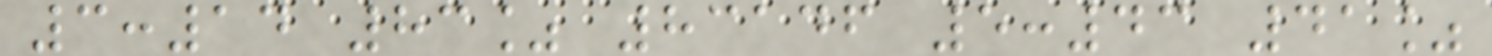3:14 83% 83146 5:43 41%
